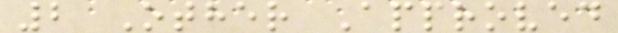2 Other Approved
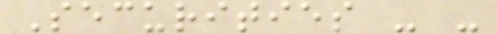Securities - -
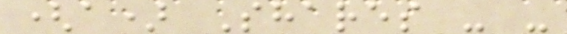(a) Shares - -
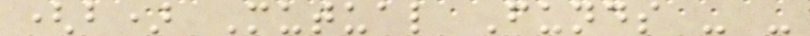(b) Mutual Funds - -
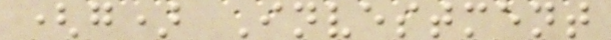(g) Investment
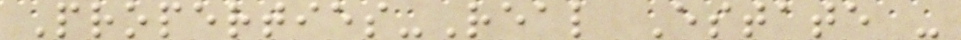Properties-Real Estate -
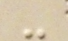-
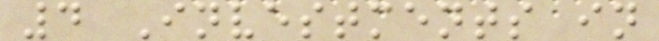4 Investments in
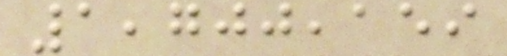1,700,159
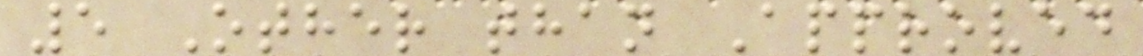5 Other than Approved
